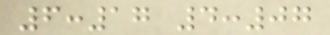6:17 4:07
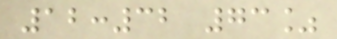12:32 73%
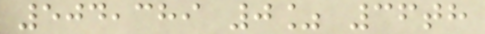504,389 0% 36th
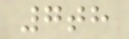7th
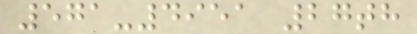571-4951 27th
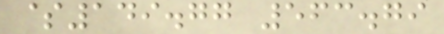$149.77 563.79
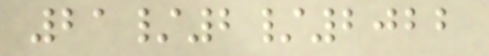21/2/2022
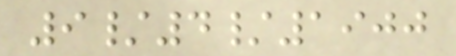9/4/1900
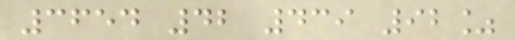3654 42 439 92%
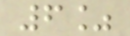6%
